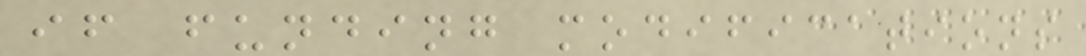if funding modifications
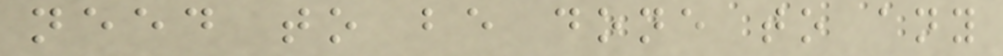need to be done to any
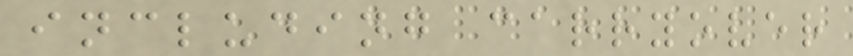including carryover
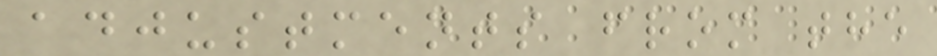adjustments from the
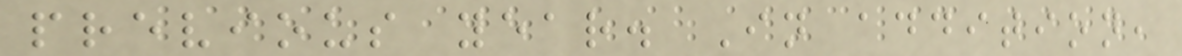previous year. In addition,
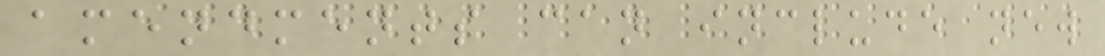amendments can include new
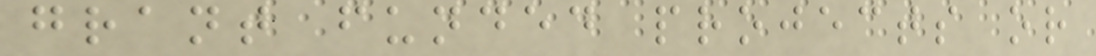grant funded projects or
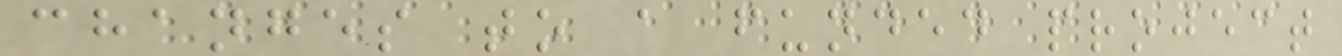changes to a funded project
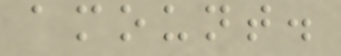amount.
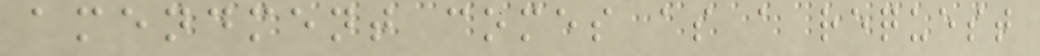amendment comes as a request
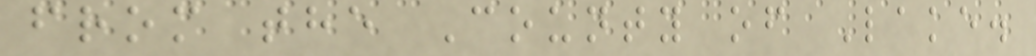from the County of Lake.
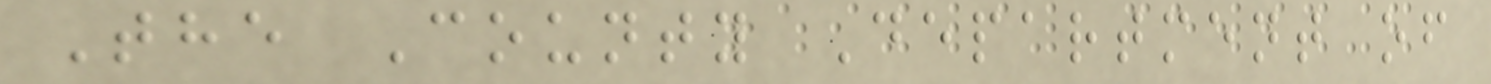The County Department of
